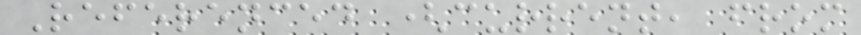Referenced (current, from
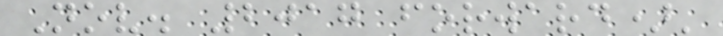Nov. 2017 forward)'
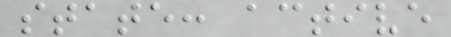state: active
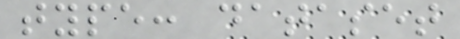type: dataset
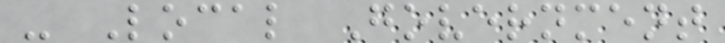- Local Government
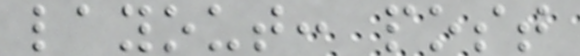layout: post
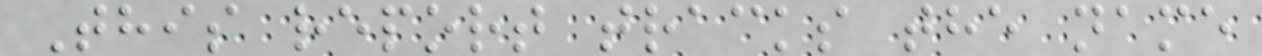This report tracks the name
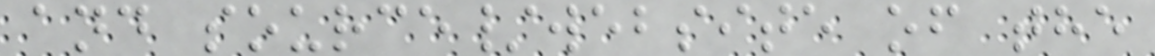and source/website of the
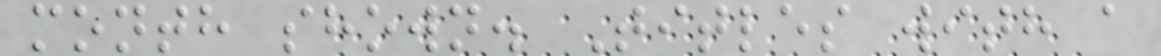month shown. Titles with a
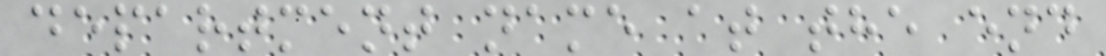department name at the end
